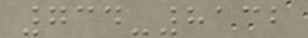734-8132
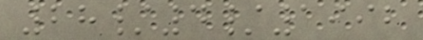28/4/1992
